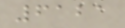6121
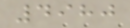4980
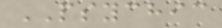PSYCHIC
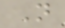N
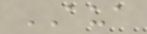AUA
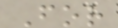For
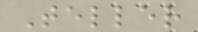Teller
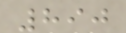890
